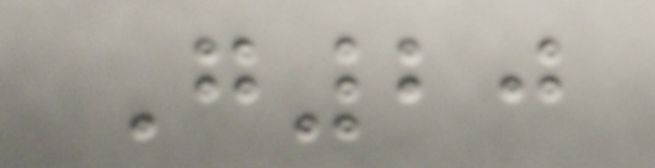G20
